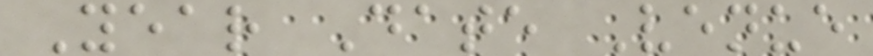Year Date Venue
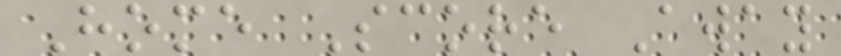Home Score Away
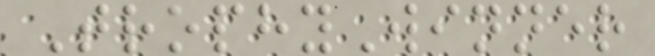TrophyWinner
